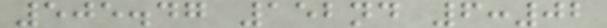505.47 152nd 6:02
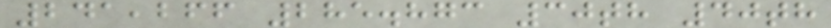241,266 285.873 30th 40th
